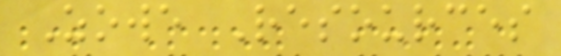Zowe Resources
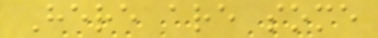Here are some
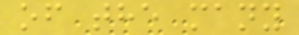of the many
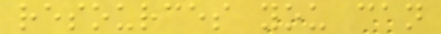resources you can
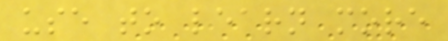use to learn more
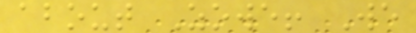about Zowe! We
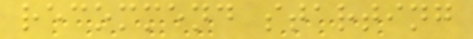recommend starting
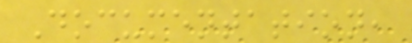Documentation,
